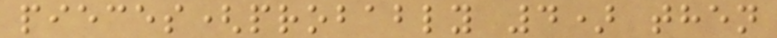pieces(probably 4) then
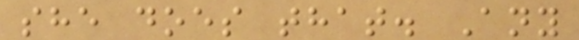she does that. Any
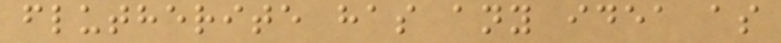flutherite has any idea as
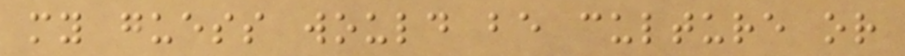my guess would be culture or
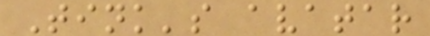Tink's avatar
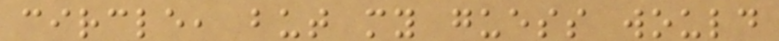circle, but my guess would
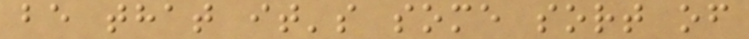be that it's some sort of
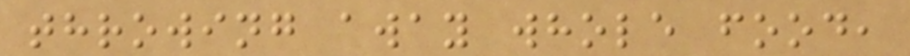throwing away whole food,
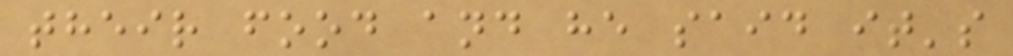their food and he said it's
